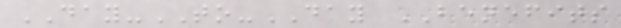DAY-TO-DAY BENEFITS
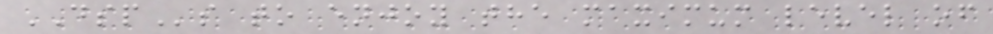DSPs to enjoy the maximum level of
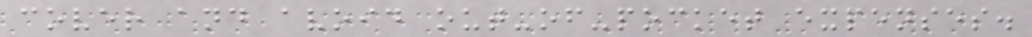cover and avoid out-of-pocket expenses.
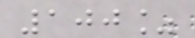100%
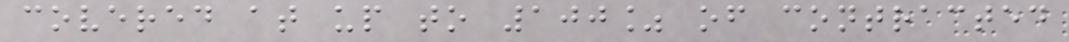covered at up to 100% of contracted
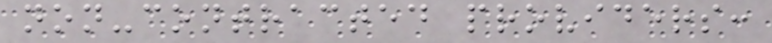non-contracted providers:
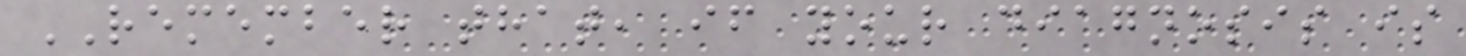REMEMBER that, if your diagnosis is
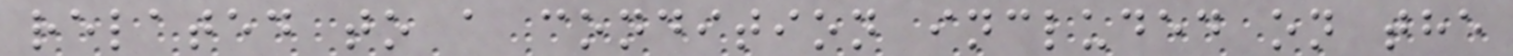related to a condition included on the
